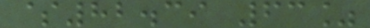$82.39 63%
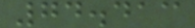74.413
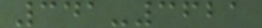341-3621
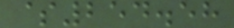$254.58
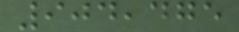904,475
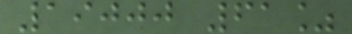19000 61%
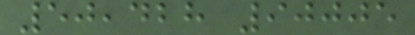50,428 90005
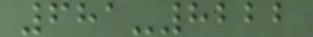681-8222
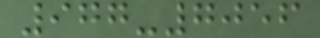977-7056
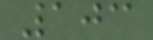103
